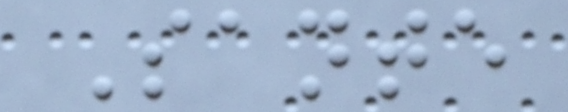Sante
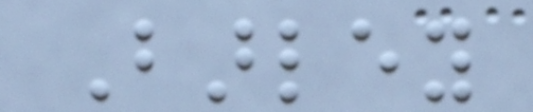Barley
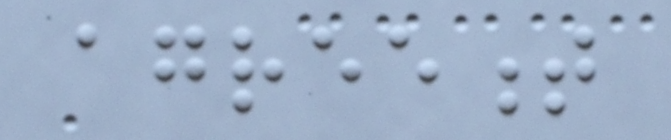agreement
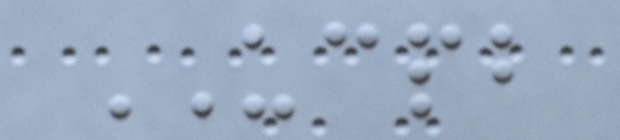UCPB
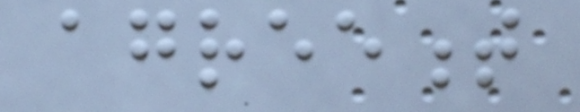agreement
